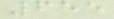655
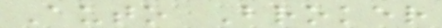Auto Broker
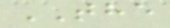THE
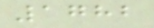1782
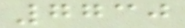7730
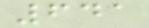641
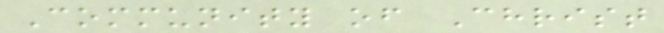Community of Christ
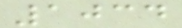1034
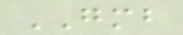GMB
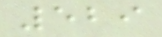529
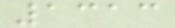1313
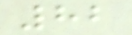82
